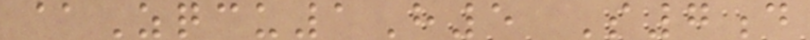@Zqcu1H5 S7d
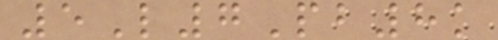5L7Pb8k
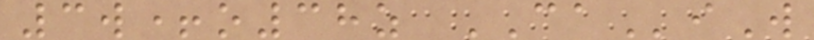3w+o38z CAiW
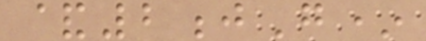&2jG*
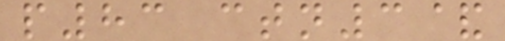p83 ctn3&
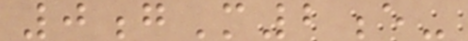0gM2e-
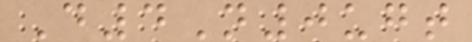D4N0ugt
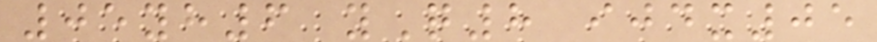05yh6 yQ8 ijdx05
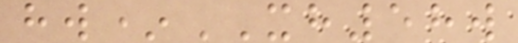hw*XH58w
